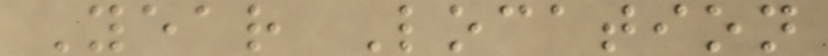Year Location
